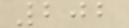202
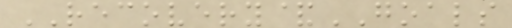RECOVERY&GOALS
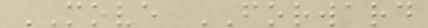MOVE FORWARD
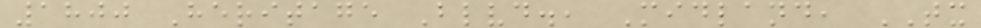1800 Heritage Blvd., Midland, TX
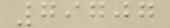79707
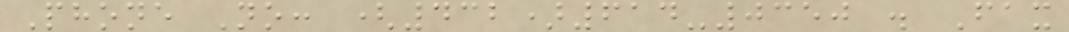Phone No: (432)614-0350 . Fax
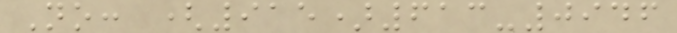No: (915)613-0946
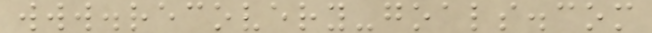www.recovery-goals.com
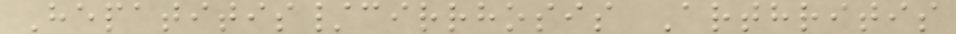Hepatitis/cirrhosis Arthritis
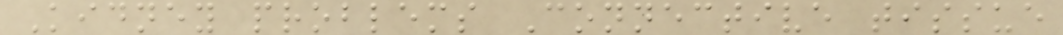Kidney problems Connective tissue
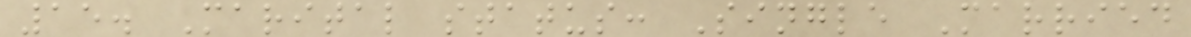15. Marital status: Single Married
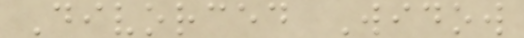Divorced Widow
